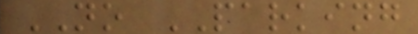NO PARKING
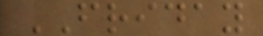FRIDAY
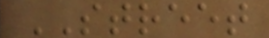STREET
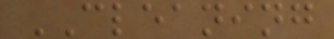CLEANING
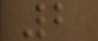2
